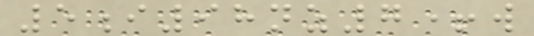5i98nz7+w
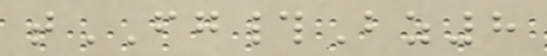tFG#Bz8
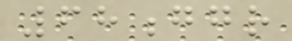68ggr
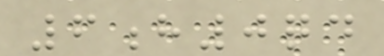6h0qd
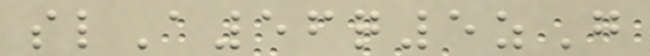slA56q5zG
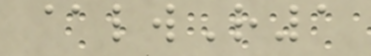@lwR1
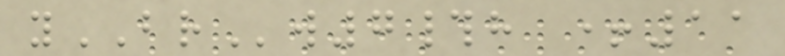yBRw7#h +11
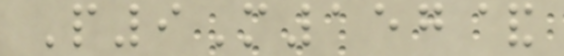P9M157&
